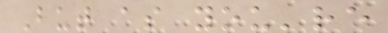But as you're
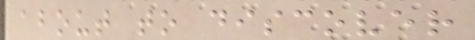about to discover
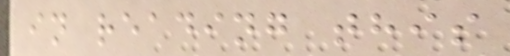in reading this
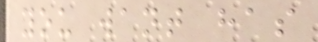you want has
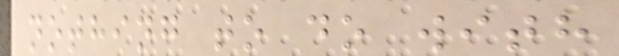nothing to do with
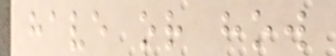have or how
